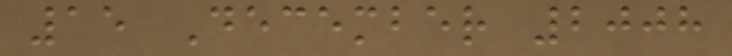15 December 2008
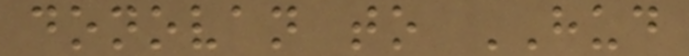donovan to HUD
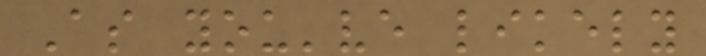As you've likely
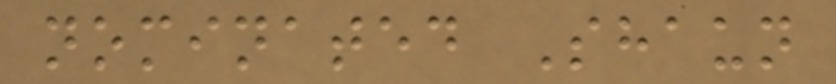nominated Shaun
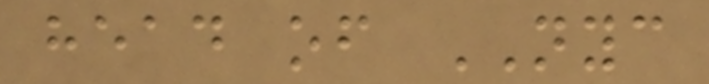head of NYC
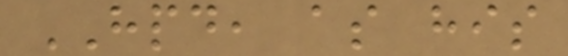HPD, as his
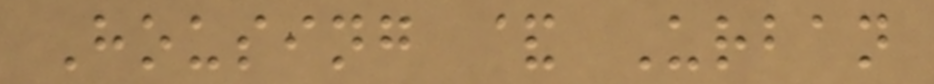Housing & Urban
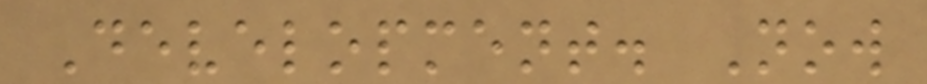Development. Now
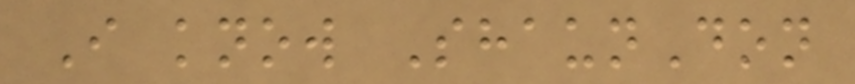I know ShaunDon
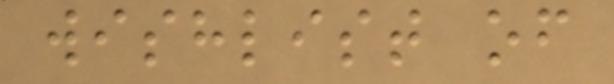wishlist of
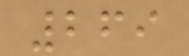269
